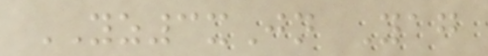YZ3xJn Yag
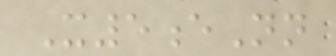X5eNn
